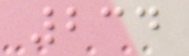234
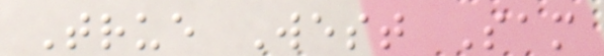True West Sam
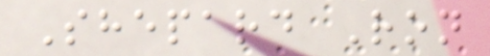Shepard Ron
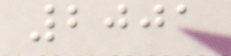2001
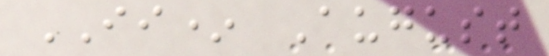II* August
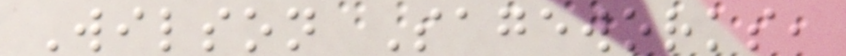Wilson Sageworks,
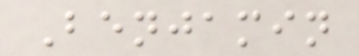Benjamin
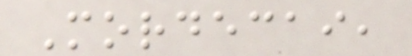Mordecai,
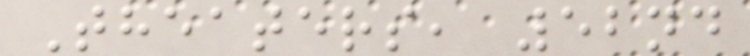Theaters, 52nd
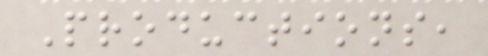Productions,
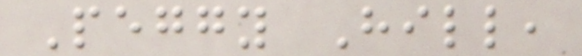Peggy Hill,
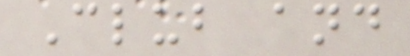Club and
